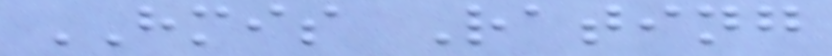HMIS Rating
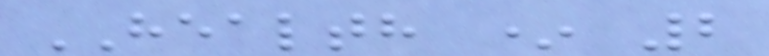HEALTH * 2
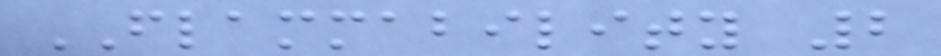FLAMMABILITY 2
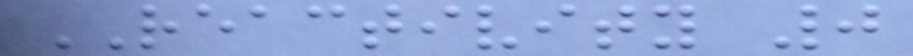REACTIVITY 0
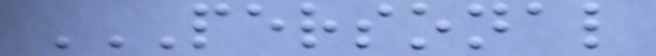PERSONAL
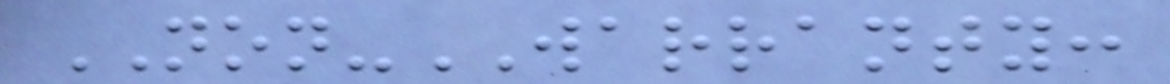NON-WARRANTY:
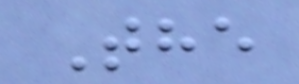The
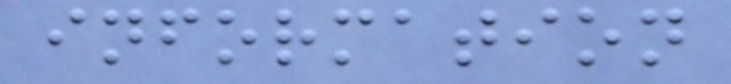information
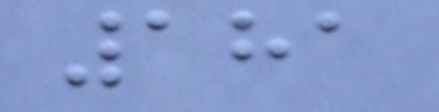181
